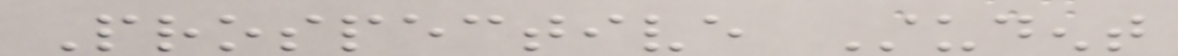Prospective Student
